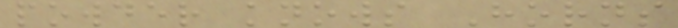powder knows Horns
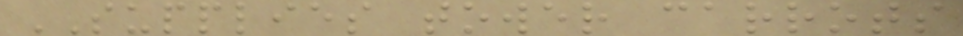SUPPLIES tower carrots
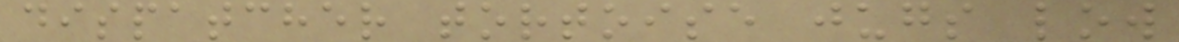dispatcher tortoise jugs low
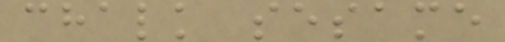chalk sesame
